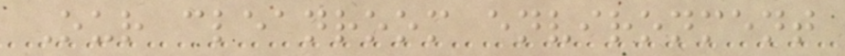Our cleanroom environment
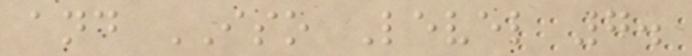and ISO Level 7.
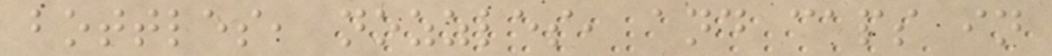bottles, nozzles, and caps in
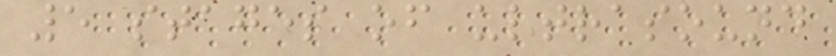5 stages of ultrasound
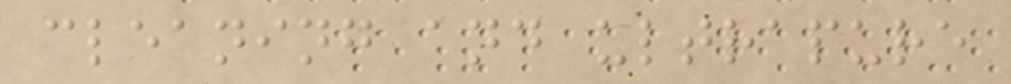cleaning and ultrapure
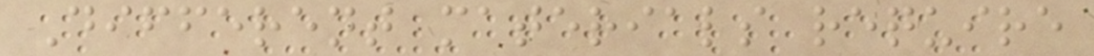Different materials require
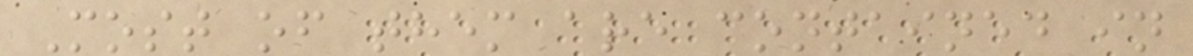Most of them are contained in
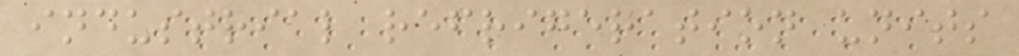industrial refrigeration units
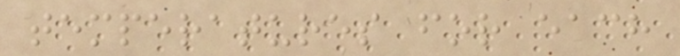temperatures for each
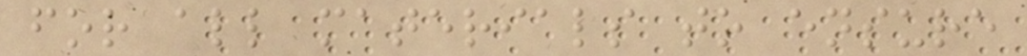for all materials to ensure
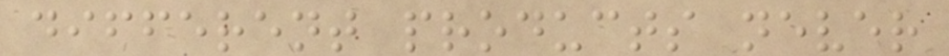different products never
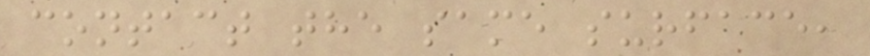contact the same surface,
